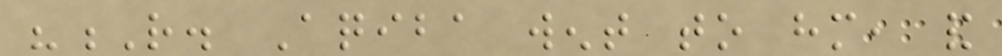"R. Aqiba went to him, and
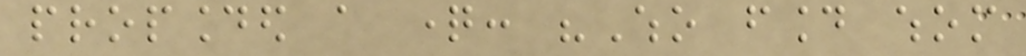propounded a question: "Who found whom
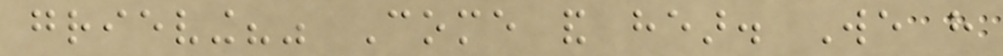grieving?" Come and hear. We have
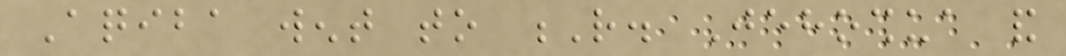Aqiba went to R. Jehoshua and
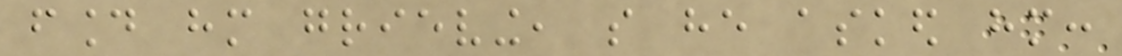found him grieving, so he asked him:
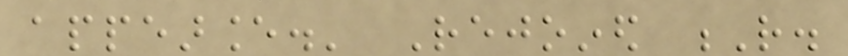appearance.' Rejoined R.
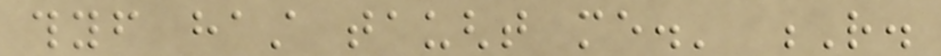thyself hast taught me.' R.
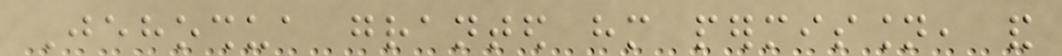Jehoshua granted him permission, and
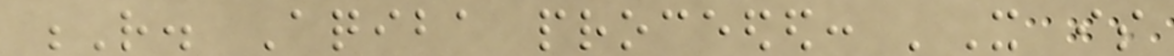R. Aqiba proceeded: 'It is
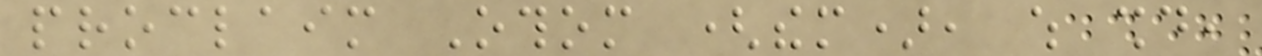proclaim Othom (them), which should,
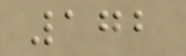172
